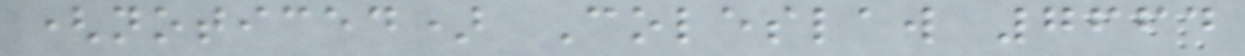(noticed) Coleslaw 7664
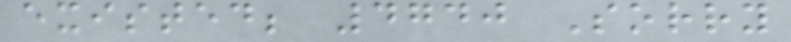existed; 4740 Sorry
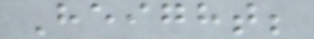Height;
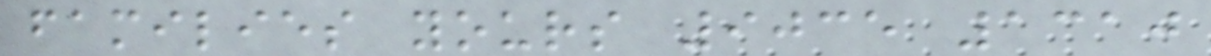families yours 9035 1310
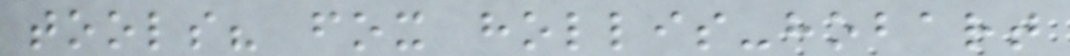tools? fox hollis-hobart
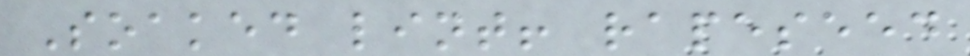Soaked lint! rapeseed
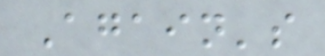Again's
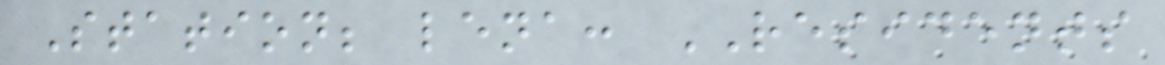Station; lena: RESIDENTS
